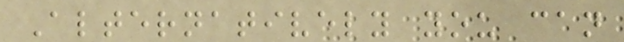Alternatively you can
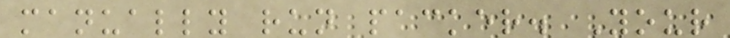manually run packer. Your
